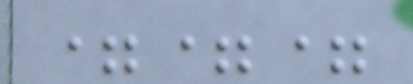===
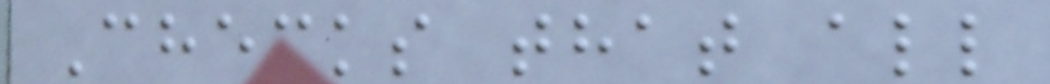Checks that all
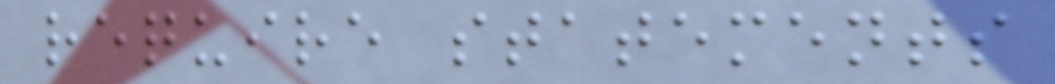require statements
